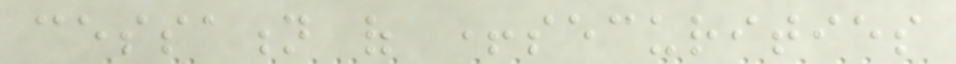cessation of +securities
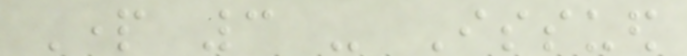Part 3 - Issued
